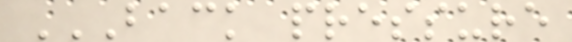BACK PRESSURE
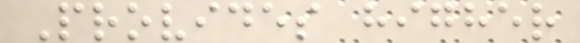Provides higher
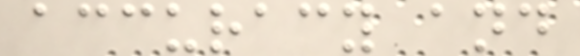accuracy and
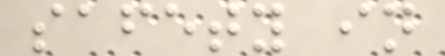safety in
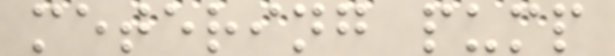metering pump
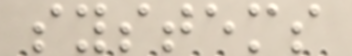systems
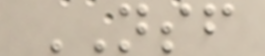NSF
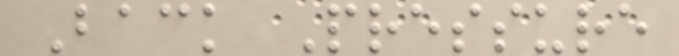Back Pressure
